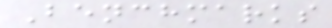Benchmarks
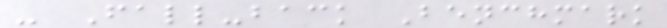- Fall-back Benchmark
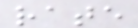rate
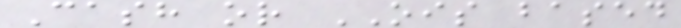Cash or OIS based
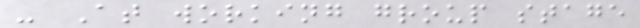- At working group stage
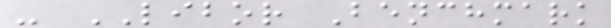- LIBOR Benchmark
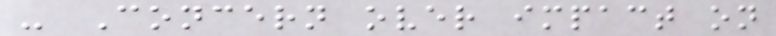- Concern over impact on
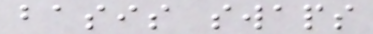basis swaps
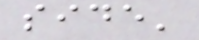side'
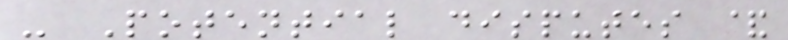- Potential disputes &
